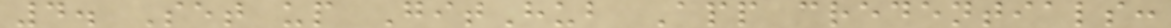4. Set up GitHub App credentials:
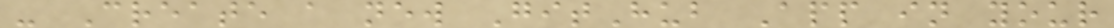- Create a new GitHub App in your
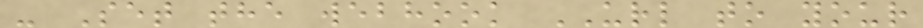- Set the webhook URL to your
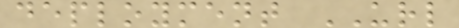deployment URL
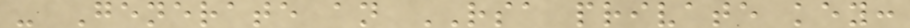- Generate an RSA private key:
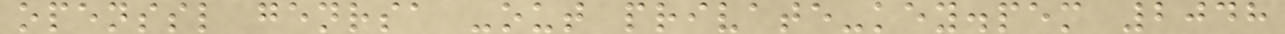openssl genrsa -out private-key.pem 2048
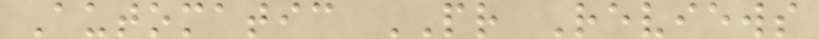Automatic PR Reviews
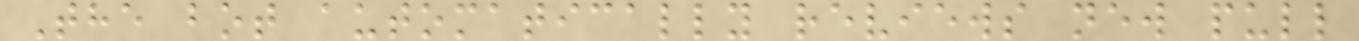The bot automatically reviews new pull
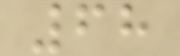68
